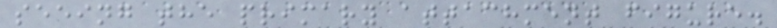seeing the primary attachment figure.
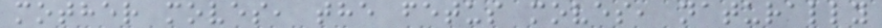mother moves, the fetus moves, naturally
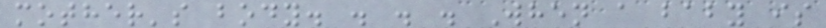mother's body. . . . When a baby is
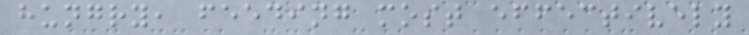hungry, feeding most effectively
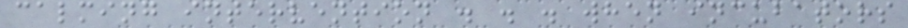calming intervention . . . when incubators
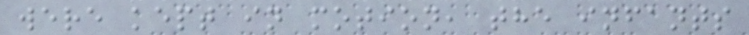were kept in motion, the infants
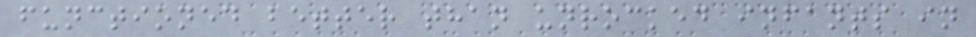functioned better than unrocked infants in
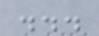...
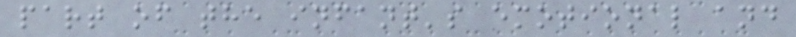part of the infant's emotional and
